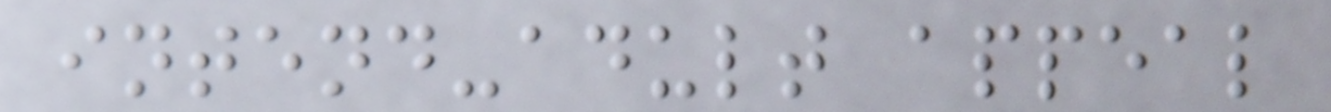intend-adult appeal
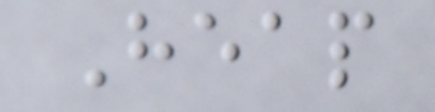Heap
